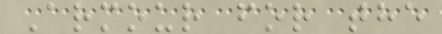Armour for the
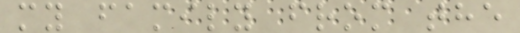my family from the
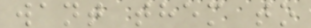want them to
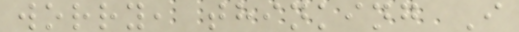worry, thinking I
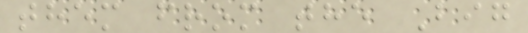them from the Big
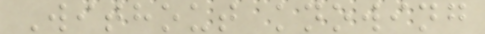Without knowing
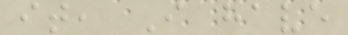it, I have
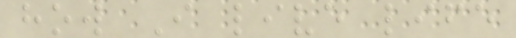how I live life
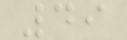49
